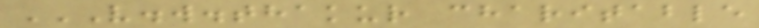V.W.THAKUR CHARITABLE
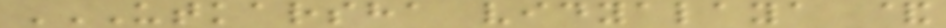UTKARSHA VIDYALAYA &
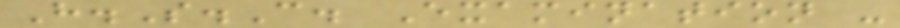H.S.C. Examination -
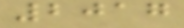2017
